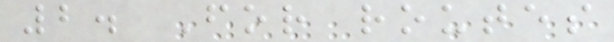2. For routes
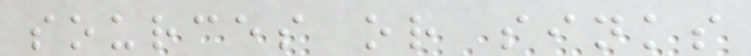sources or sinks
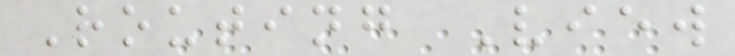Routing View
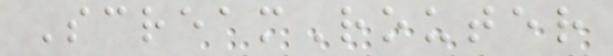ScreamRouter
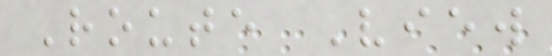Route View
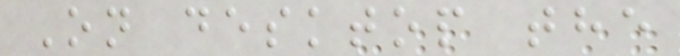On desktop the
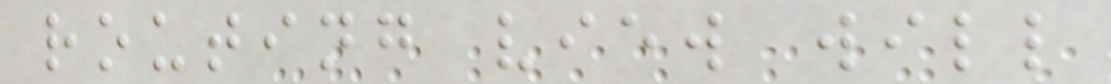routing view will
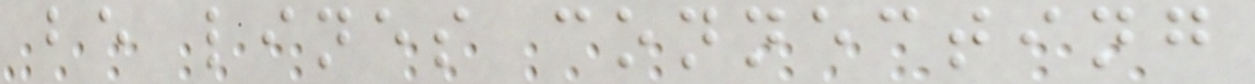be lines connecting
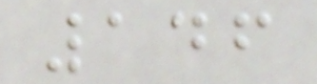146
